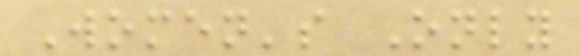Women's Only
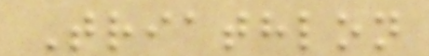Triathlon
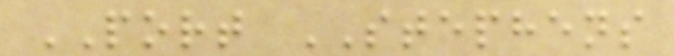PORT STEPHENS
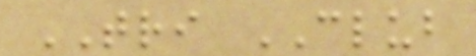TRI CLUB
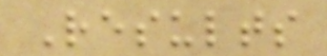Results
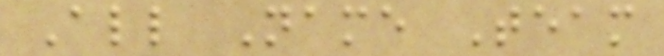All Name Team
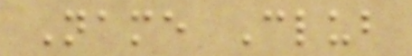Name Club
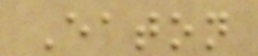Eaton
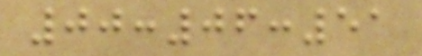00:06:51
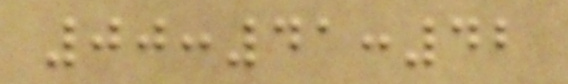00:41:42
